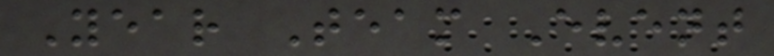Year Team Event
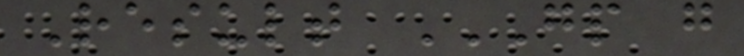Result GP G
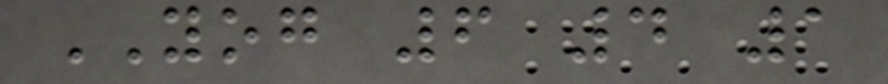YOG 6 4 1
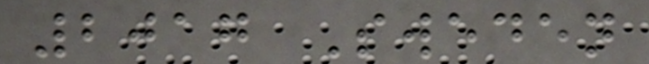2017 Sweden
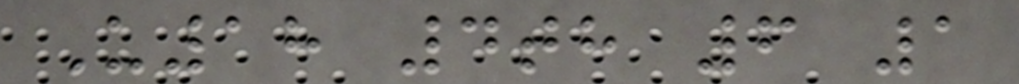U18 4th 6 1
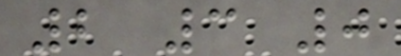2 3 0
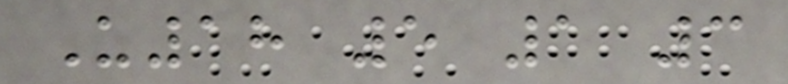U18 5 1 3
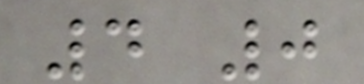4 0
